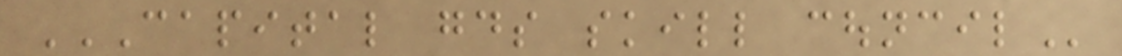CAPITAL GOODS SKILL COUNCIL
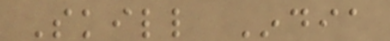Skill India
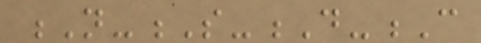N-S-D-C
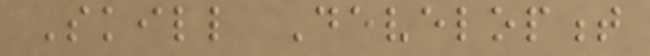Skill Development
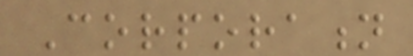Corporation
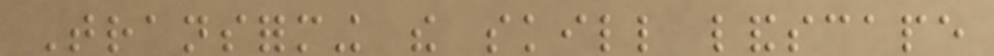Transforming the skill landscape
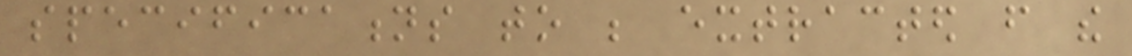specifications to be extracted from the
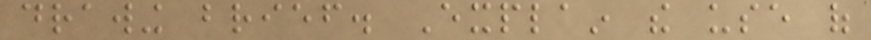drawing brief. Explain the use of
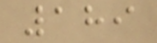189
